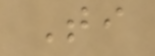Ti
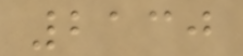2130
